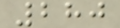280
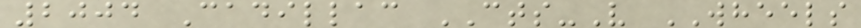2004 Cadillac CTS-V WHEELS
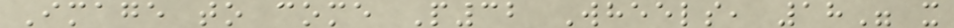Image to come P32 Wheels, 18" x
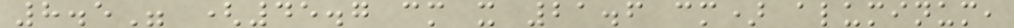8.5" (45.7 cm x 21.6 cm) aluminum,
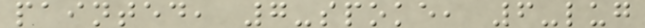painted, 7-spoke, 6-lug
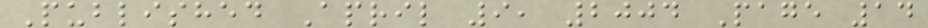Published April 9, 2004 Page 14
